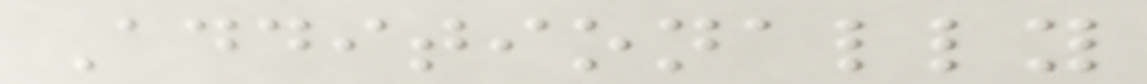Additionally
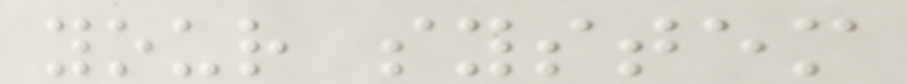your system
